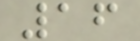16
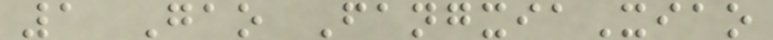1 Gao FangxiaXiao
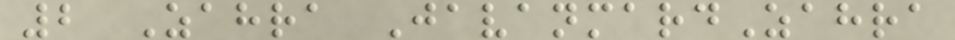2 Zahra JavanmardZahra
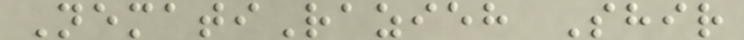NematiRazieh Shir
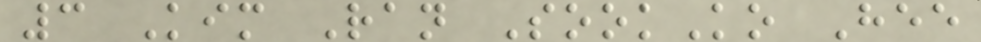3 Kim Ran SookKo Hee
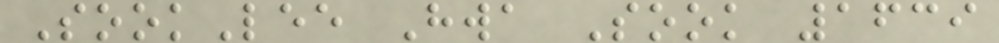SookLee Hwa Sook 1639
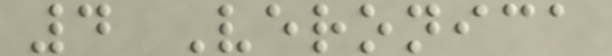4 Veronica
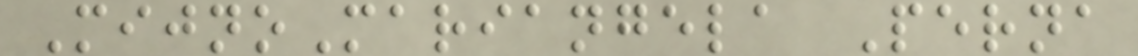MijnoMariangela Perna
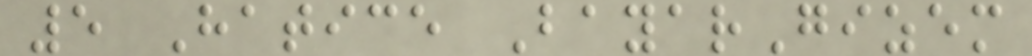5 Hatice BayarGizem
